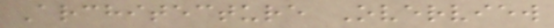Architecture Overview
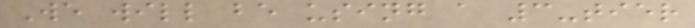We will be using a 3-tier
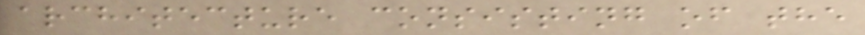architecture consisting of the
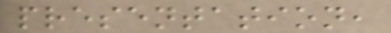presentation,
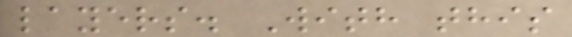layers. With this
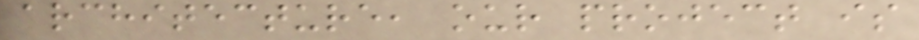architecture, our project is
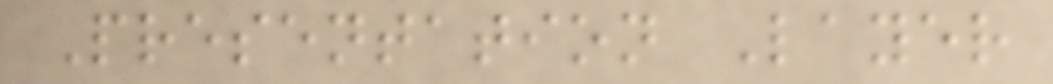Presentation Layer
